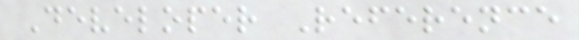Developer Reference
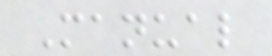Manual
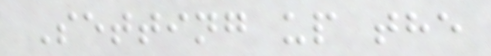Setting up the
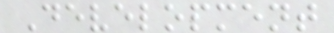Development
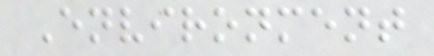Environment
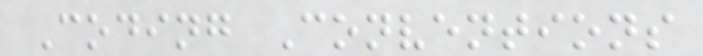Coding Conventions
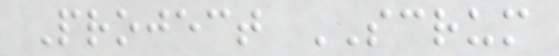Project SCRUM
